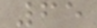65
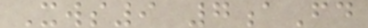Xws9 7aFd
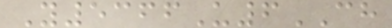Y5366U6CH
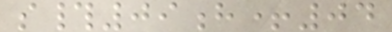s#09h+04
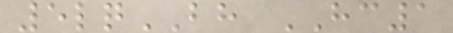5lqBH HC1
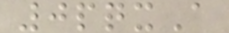0pqxA
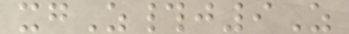xgZ#j9Z
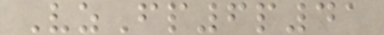VzFp6p41
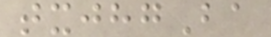txjhgBa
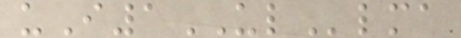uI1ULlma
